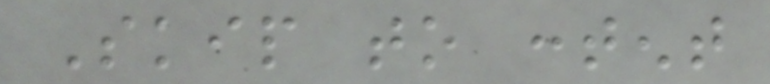Skip to content
